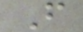F
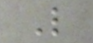L
